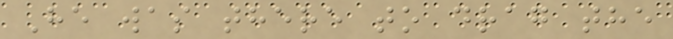He was there to drag the
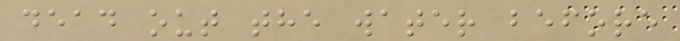dead out the water before
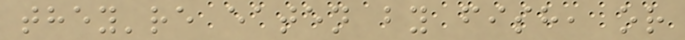they're eaten by fish, or
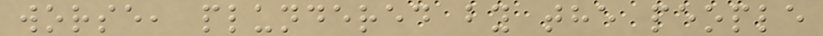worse, plundered by the people
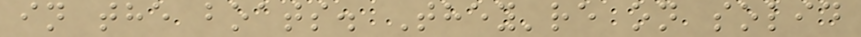in the boats. They're on solid
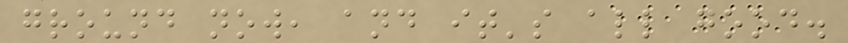ground now, and it's all good.
